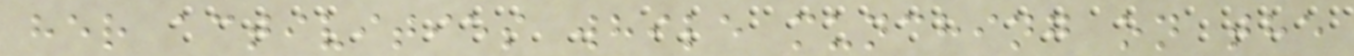her activities while munching on the
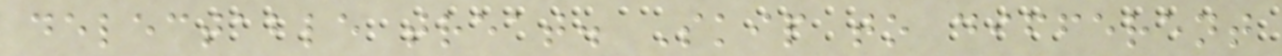delectable treat. Skip to different
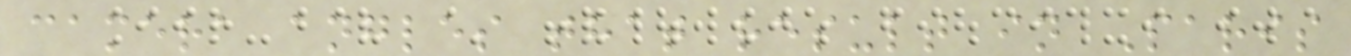camera angles that result in Paris
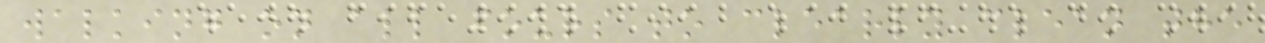walking on all fours to clearly clean the
